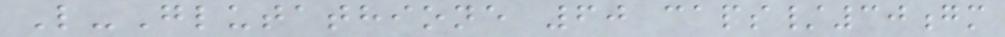L-Glutathione 60 caps/30gm
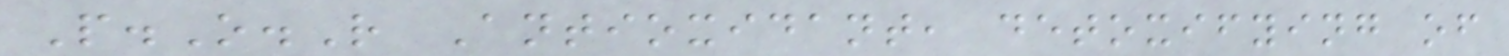P.O.R Antioxidant, detoxifying of
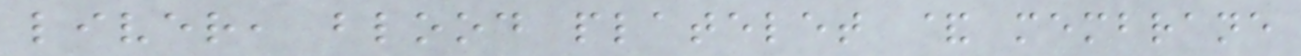liver, blood platelet & membrane
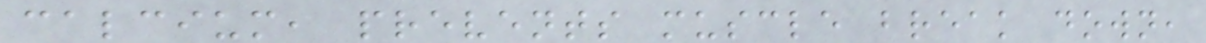calcium, prevents muscle break down,
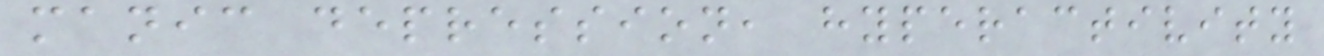manic depression, hyperactivity
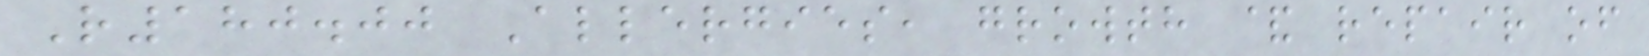R180.00 Allergies, growth & repair of
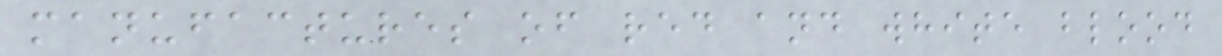manufactures of red and white blood
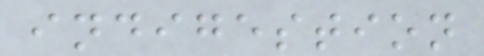indigestion
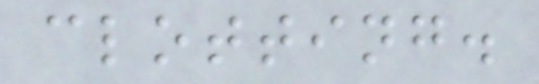clotting.
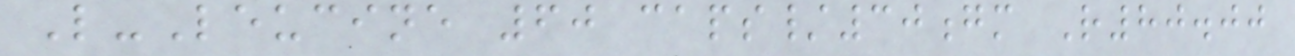L-Leucine 60 caps/30gm R80.00
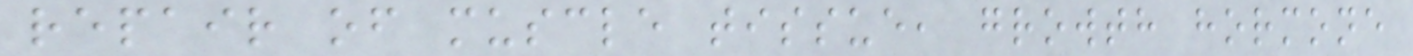repair of muscle tissue, growth hormone
